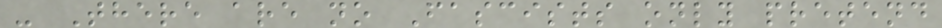- There are no Fascists only pretend
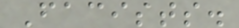Facists.
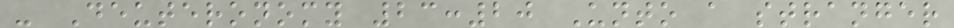- Deuteronomy 23:20 Unto a stranger
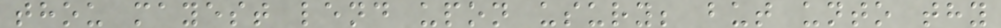thou mayest lend upon usury; but unto thy
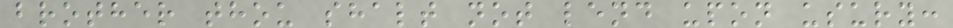brother thou shalt not lend upon usury:
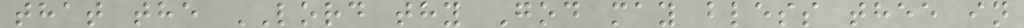that the LORD thy God may bless thee in
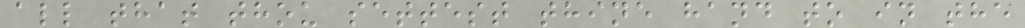all that thou settest thine hand to in the
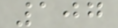107
